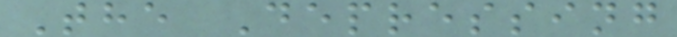The Depressing
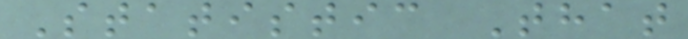Statistic That
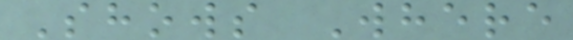Shows Where
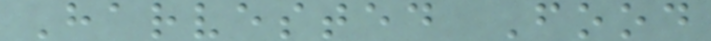Harvested Food
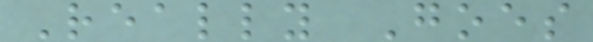Really Goes
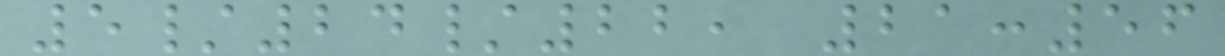5/24/22, 21:56
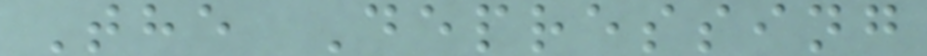The Depressing
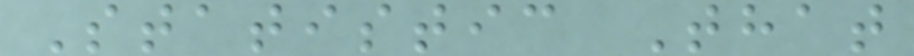Statistic That
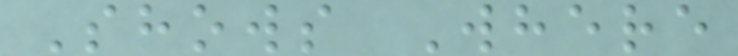Shows Where
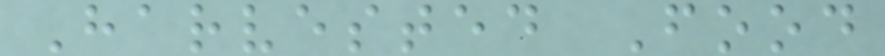Harvested Food
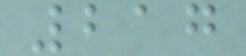217
